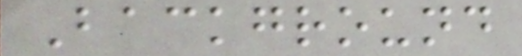Background
